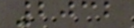2032
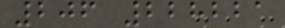206 228221
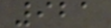921
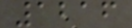1216
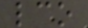lco
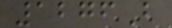1276B
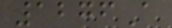1276A
